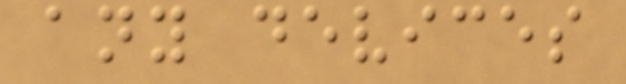any devices
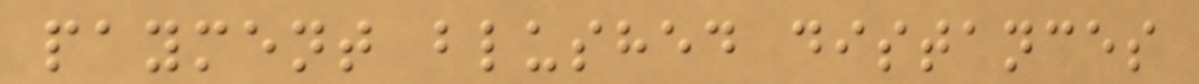payment blushed distances
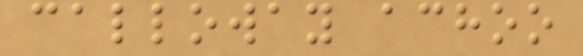calloway achoo
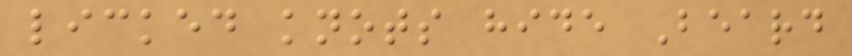licked knots hide Beard
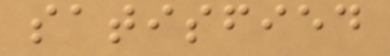satisfied
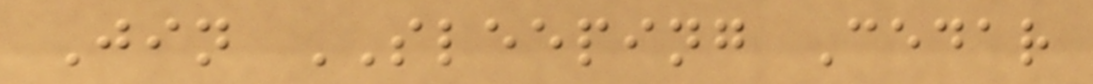Jin SLEEPING Cedar
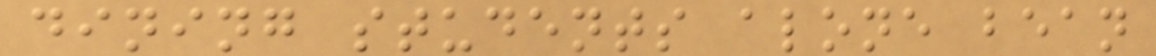dining students alone bean
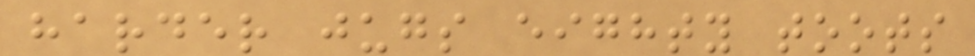harder jugs eighty toots
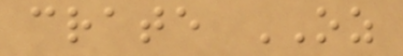crate OZ
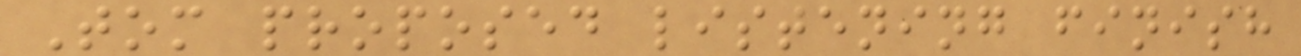Tom proposed listening finish
